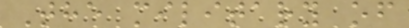The military of
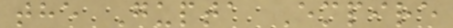the Gupta Empire
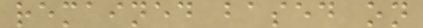remained based on
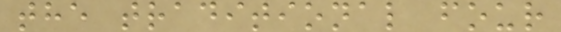the traditional four
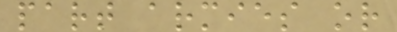part armies or
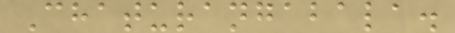Chaturangabala.
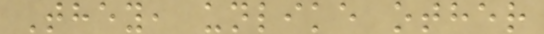They, unlike other
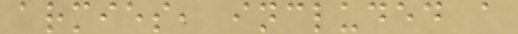armies, included a
